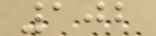102
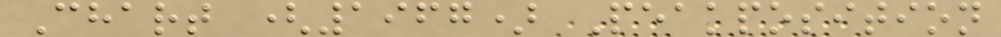Chart (1967) Peakposition
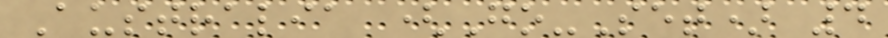Australia (Go-Set) 4
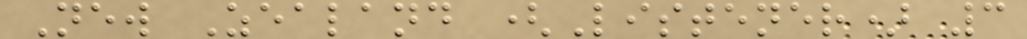New Zealand (Listener) 3
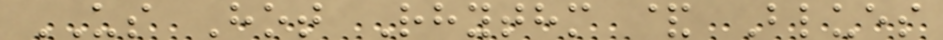US Hot Rhythm & Blues
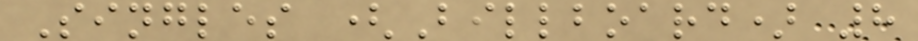Singles (Billboard) 8
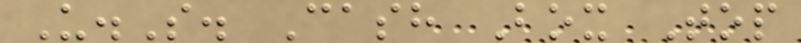U.S. Cash Box Top
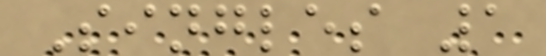Singles 1
